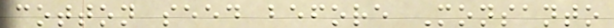cotton seed before Monsanto
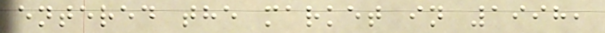entered the market in 1998,
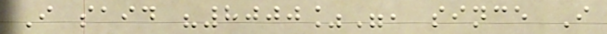I said "8000%", since I
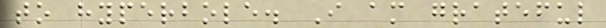to hyperbole. I am grateful
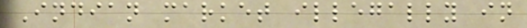Indian market illegally in
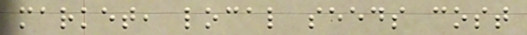market, local seeds cost
